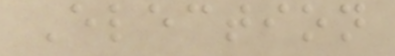Election
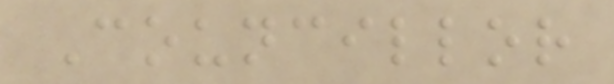Councillor
